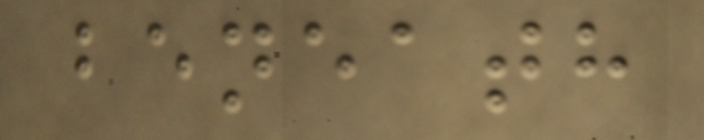beneath
